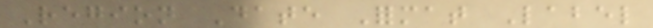Region Date Format Label
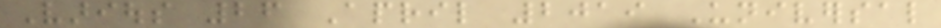Various 26 April 2019 Universal
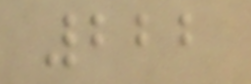222
